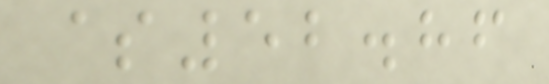$52.86
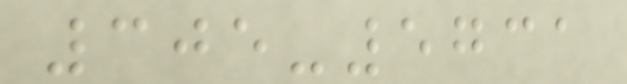305-5731
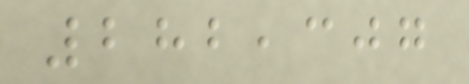282,307
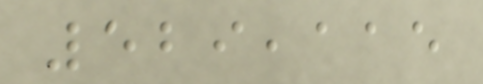529,115
